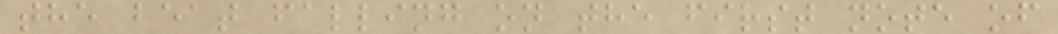the beat falling on the first note of
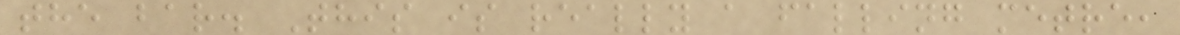the bar. This is really a falling metre,
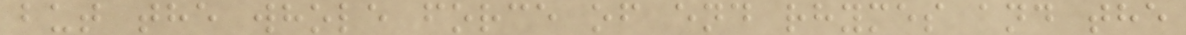but the whole force of end rhymes and the
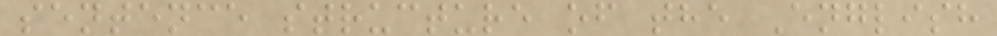sentence structure of the English
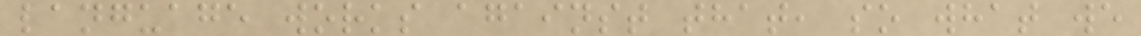language works against that, so what we
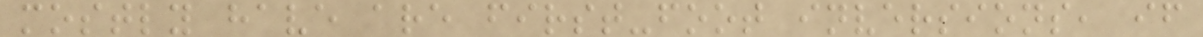mostly have are first-foot inversions, if
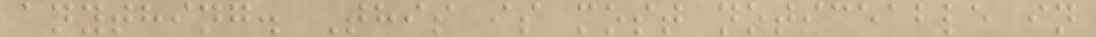anything. This is most noticeable in
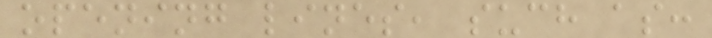opening lines, such as:
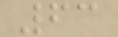63
